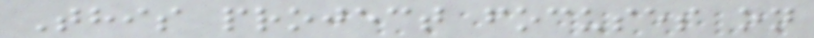This project focuses on
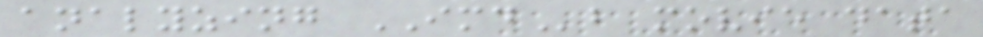analyzing IMDb movie data
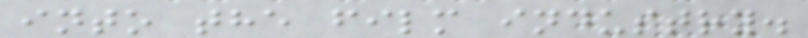into the film industry.
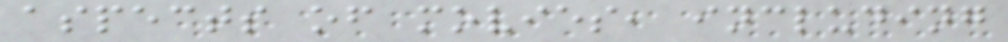aspects of movies, including
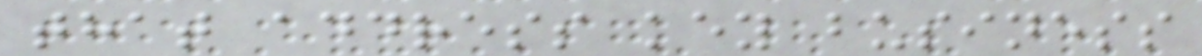that address key business
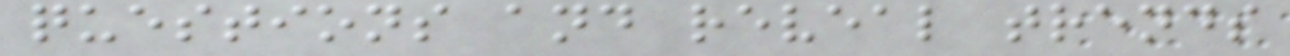questions and reveal trends
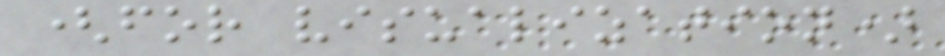(for visualization)
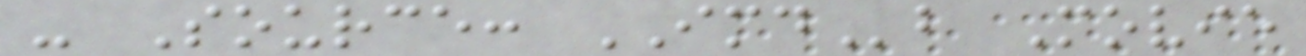- Source: IMDb Movie
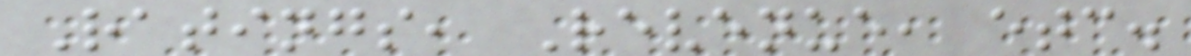Ratings, Revenue, etc.
